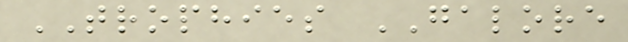TROPHIES GALORE
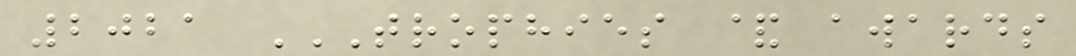2021 TROPHIES & AWARDS
